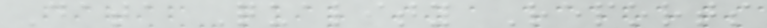Data Quality Reports
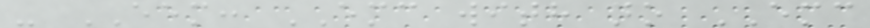- EEM: EMC with no EMC
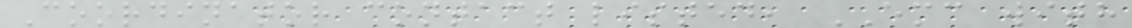Coordinator contact listed, EMC with
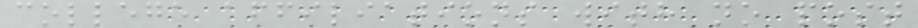college affiliations with no post
